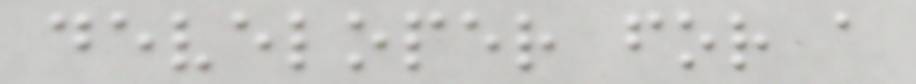developer for a
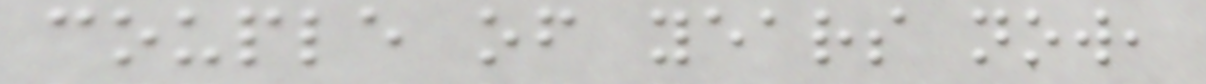couple of years now,
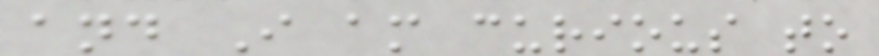and I am curious to
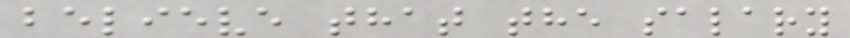believe that the salary
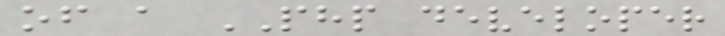of a PHP developer
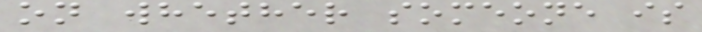on whether someone is
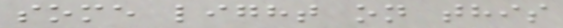some light on this
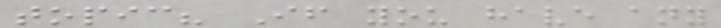topic? If you have any
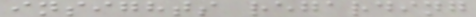insights regarding
